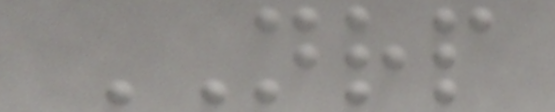NRP
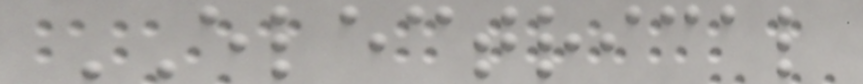ELECTRICAL
